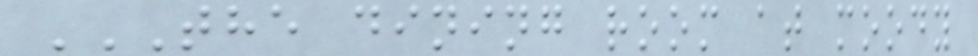THE DINING ROOM AT MOODY
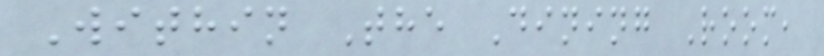Within The Dining Room,
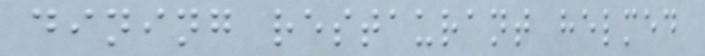dining restaurant helmed
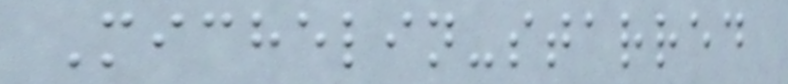Michelin-starred
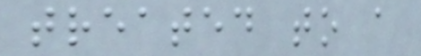treated to a
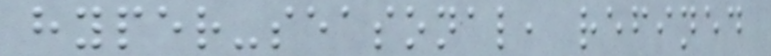hyper-seasonal, refined
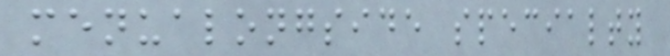menualongside specialty
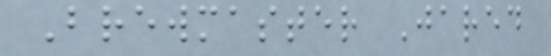Brewmaster Jared
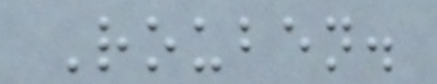Rouben.
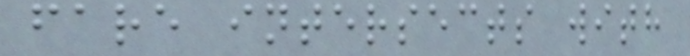fare intersects with
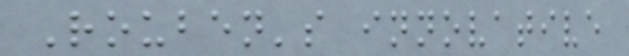Rouben's innovative
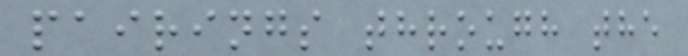pairings through the
